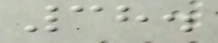38.
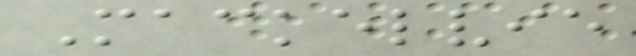Mackelvie
